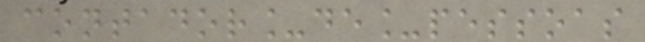contador_de_pessoas
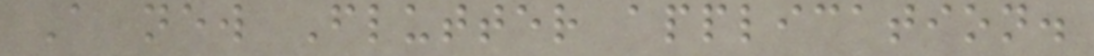A new Flutter application.
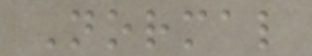Normal
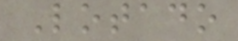Lotado
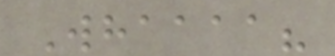Whaaaa?
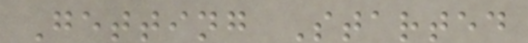Getting Started
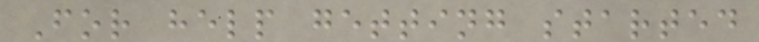For help getting started
